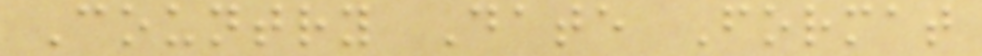Country Date Format
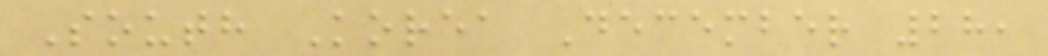South Korea December 28,
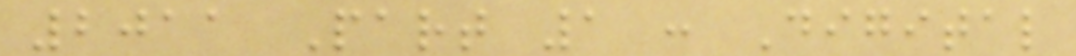2011 Part 1 : Digital
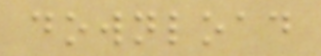download
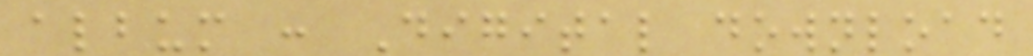album : Digital download
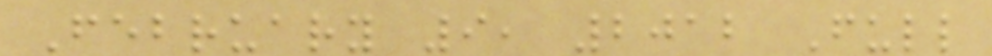February 9, 2012 Full
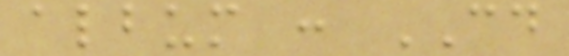album : CD
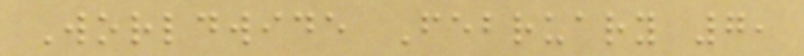Worldwide February 7,
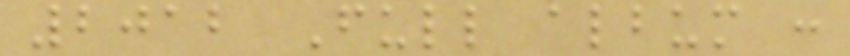2012 Full album :
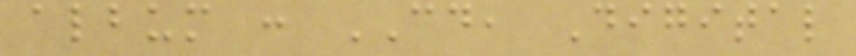album : CD, Digital
